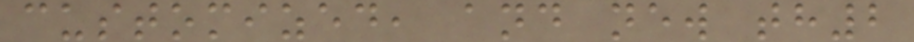customized, and new th2
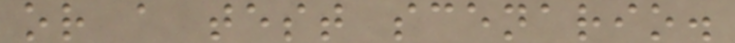or a test scenario.
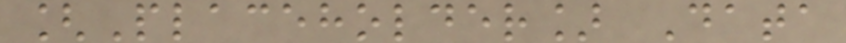[Placeholder] Data
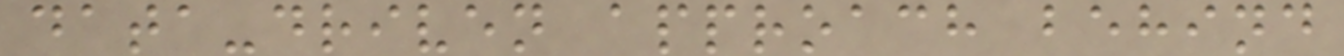data-driven approach behind
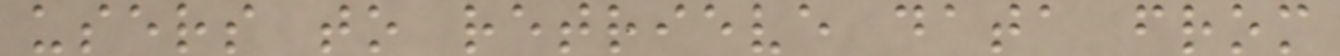users to retrieve data from
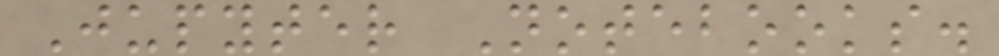Jupyter Notebooks.
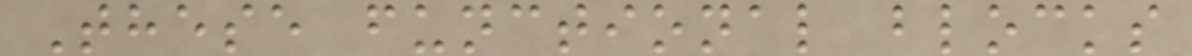These functional blocks
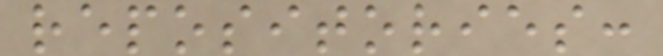repositories:
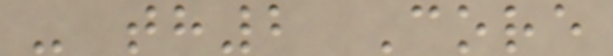- th2 Core
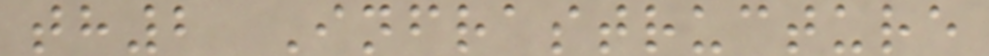th2 Infrastructure
